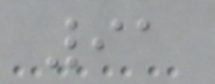91
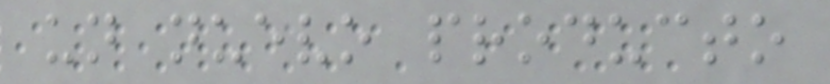un nuevo producto
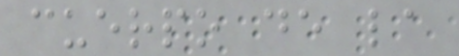cuerpo de la
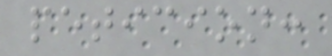peticion:
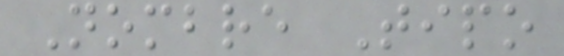Nombre Tipo
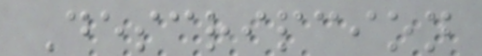Descripcion
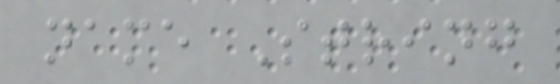name String
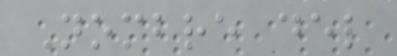Nombre del
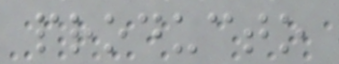producto
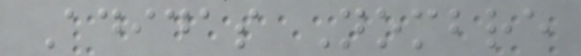Adidas Nombre
